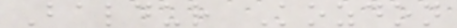Baldur Kozdon
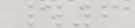#6
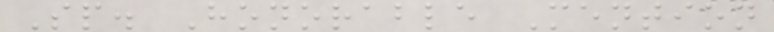Sp. Honorable Mention
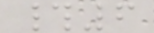#6
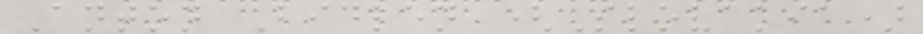Anton Bidlen (Slovakia)
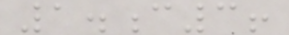1.c3!
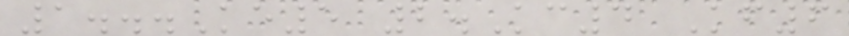1...Ke5 2.Kc4 Kf6
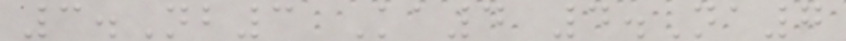3.Nb3 Ka4 4.Na7
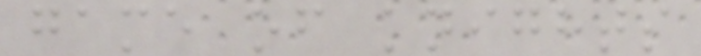game of knights
